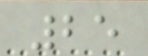25
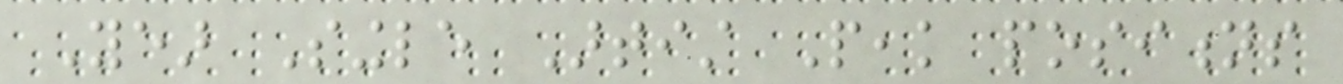Year Single Artist Peak positions
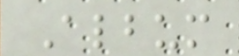Album
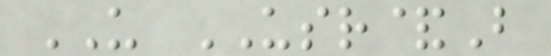US USR&B
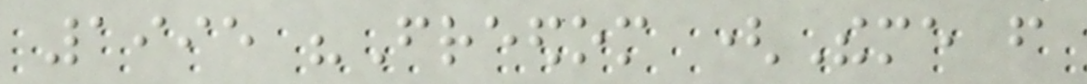1995 "Freedom (Theme from
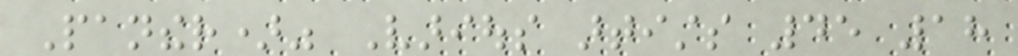Panther)" Various artists 45 18
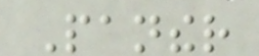Panther
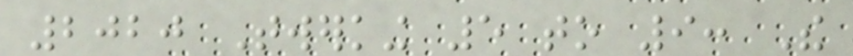2020 Twerking 5 to 9: The
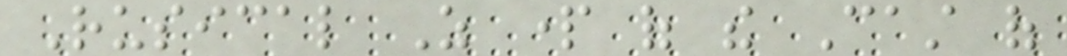Rusical As part of the Cast of
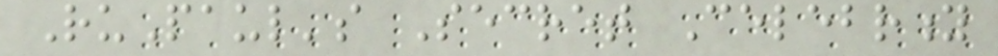RuPaul's Secret Celebrity
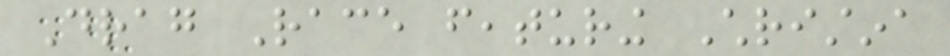Drag Race featuring Christina
